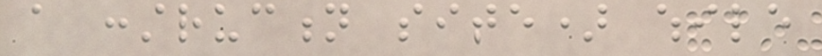a construction site) while
